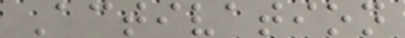Activation
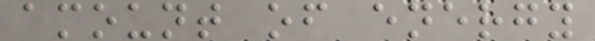amount of energy
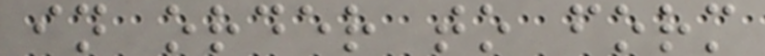in order to form
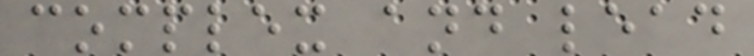complex and lead
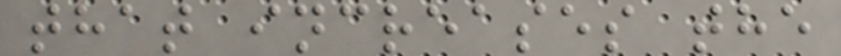that increases the
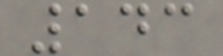143
